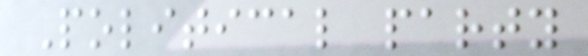Political party
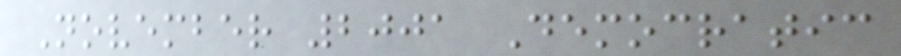November 2001 Democratic
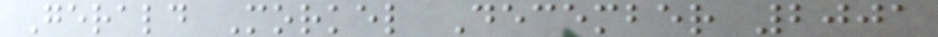Gerald Morkel December 2001
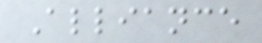Alliance
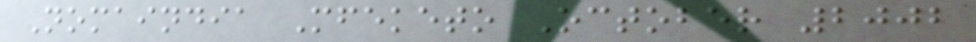Nomaindia Mfeketo October 2002
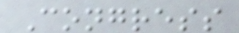Congress
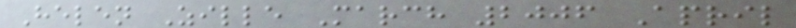Helen Zille March 2006 April
